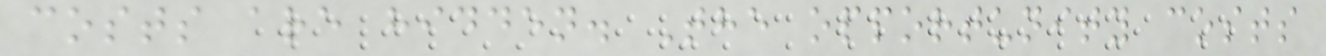costs are hidden. The opportunity costs
